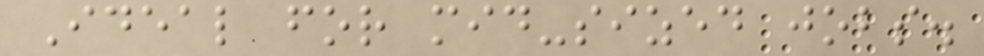Ideal for mid-sized jobs.
